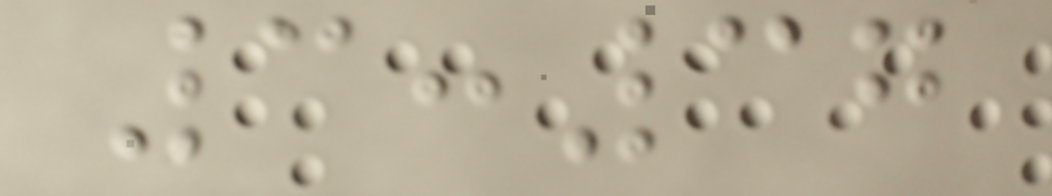3:37
